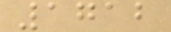1712
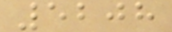5208
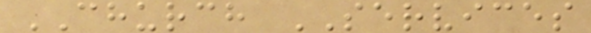CHURCH SERVICES
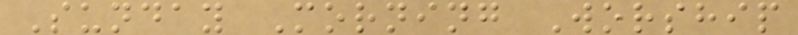Sunday Morning Worship
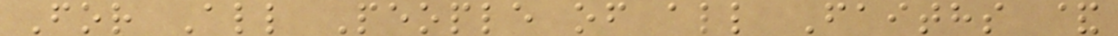For All People of all Faiths &
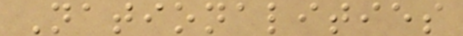Nationalities
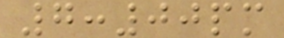7:00pm
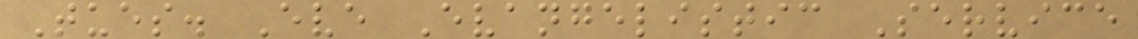Tues. Eve Evangelistic Service
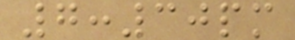7:30pm
